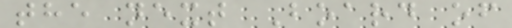the next Board of
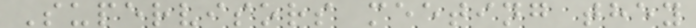Supervisors meeting they
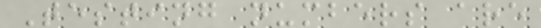Testing numbers are
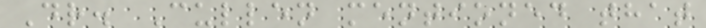Dr. Cullen mentioned that
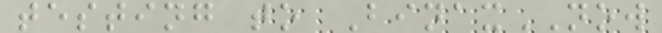testing to BinaxNOW
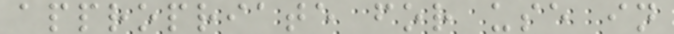appropriate for use in
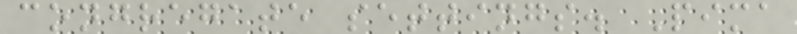congregate settings. Pima
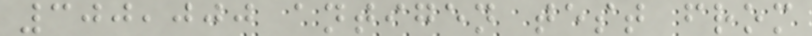300,000 antigen test from
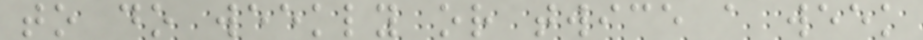to do weekly or twice a week
